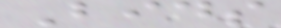Bids
